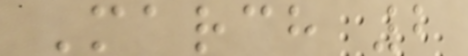March 2
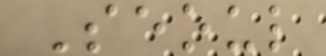Seoul
